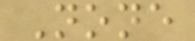None
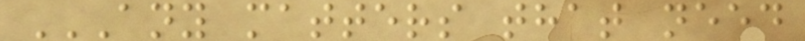ANY MATTERS THAT NEED
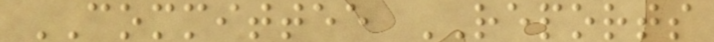COMMITTEE REPORTS
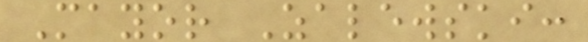Mayor Zalewski:
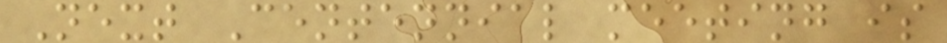Next Centennial meeting is
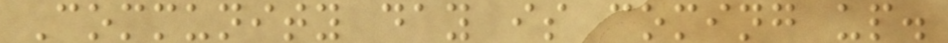Community day is coming up.
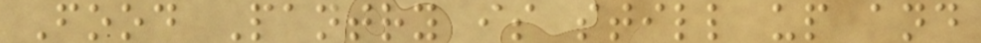Food Pantry is still up and
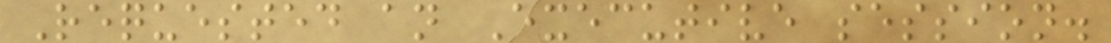Requested an Executive session.
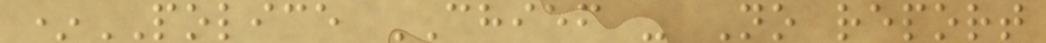*POLICE CHIEF - No report
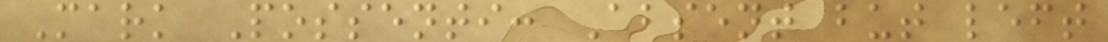Mark Possenti: Absent but left
